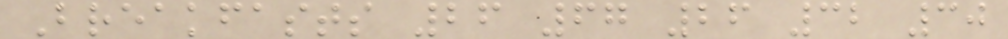Breakfasts 26 67 26 32 30
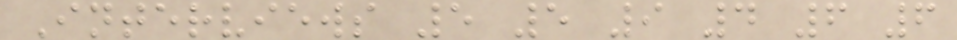Interviews 5 5 9 4 6 6
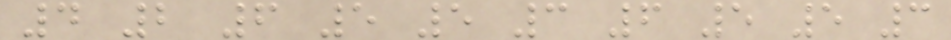4 2 6 5 5 3 6 5 5 3
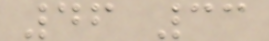46 33
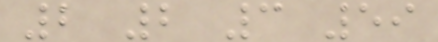2 2 3 59
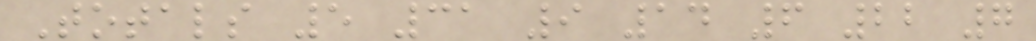Totals 5 31 9 14 6 22 7
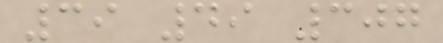39 49 307
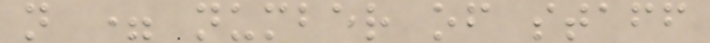n = number of staff
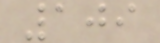109
